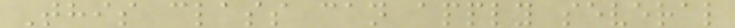This class can apply several
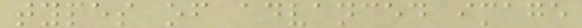types of advanced image
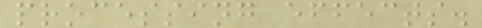processing effects.
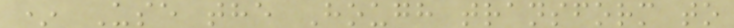* Use the Hough transform to
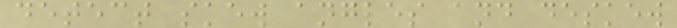detect skew angles and deskew
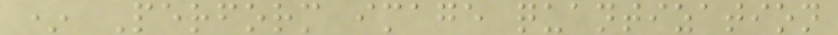* Perform image quantization
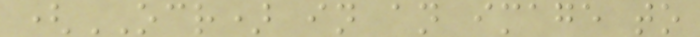(OCR) in an image to
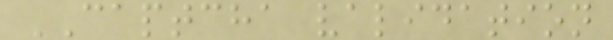CAPTCHA validation
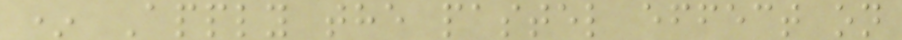* Apply the pastel effect on
